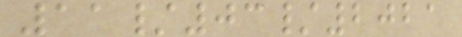11/03/2021
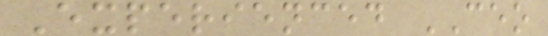Experienced CEO
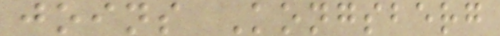joins Kongsberg
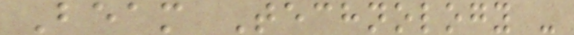Beam Technology -
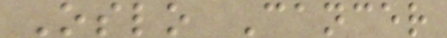Oslo Cancer
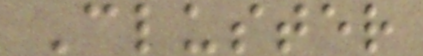Cluster
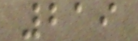219
